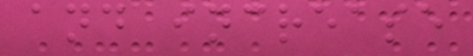and increase
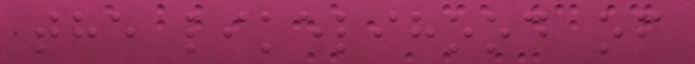the likelihood of
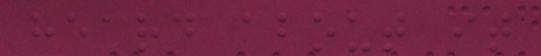heard about it
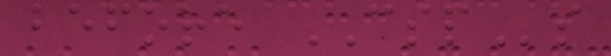before CSPs
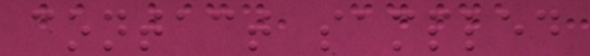contact sampled
